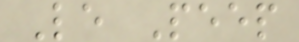Le Peep
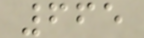665
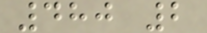480 2
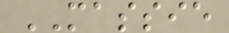MASSIE
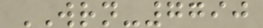WRN-7790
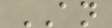AN
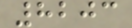8203
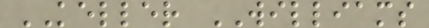KELLER WILLIAMS
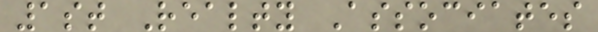1st Realty Associates
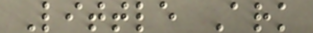Little Ark
